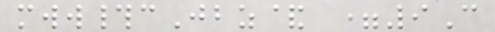mww#cJbz& =9C
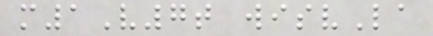m1V7t wisvLa
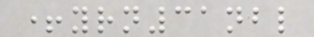+yrn31nbl
